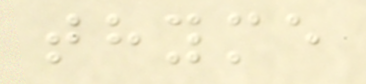thyme
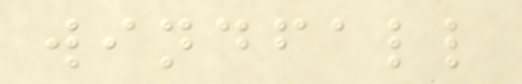windfall
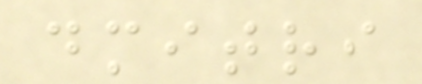dmitri
